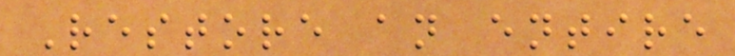Restore an entire
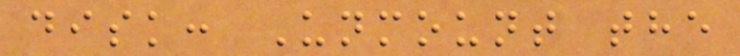disk: Unmount the
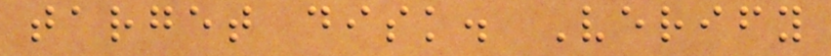target disk. Verify
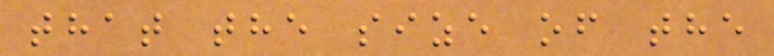that the size of the
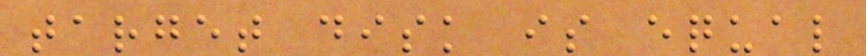target disk is equal
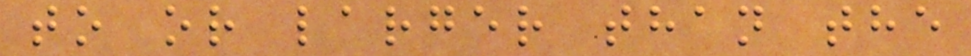to or larger than the
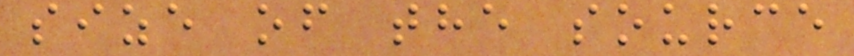size of the source
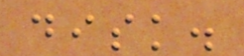disk.
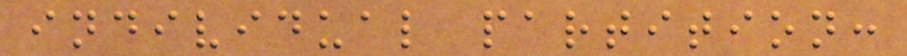individual partition:
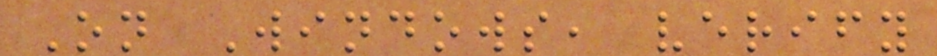On Windows, verify
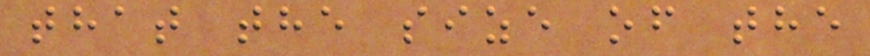that the size of the
